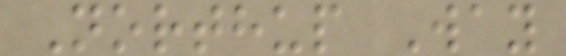Northup Way
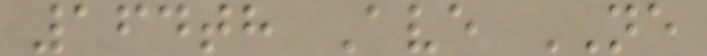164th Ave NE
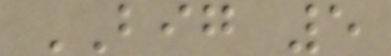BIG 5
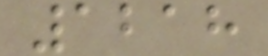1218
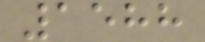1588
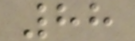88
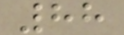88
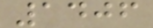1406
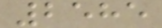2585
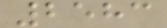2583
